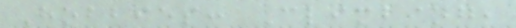Hobbies: Climbing,
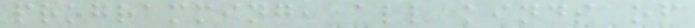programming, all kinds of
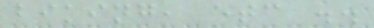biking, etc ..
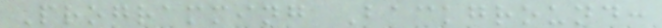Programming Background:
